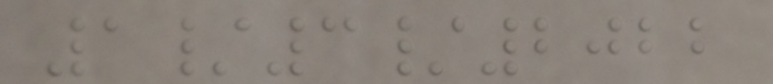1/3/2022
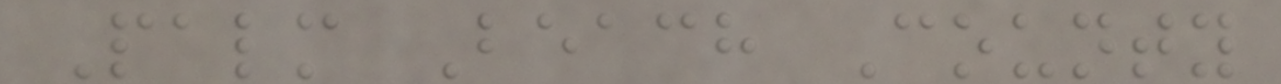Palm Beach County
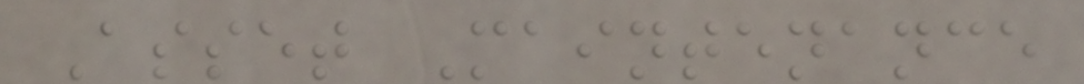Asset Maintenance
